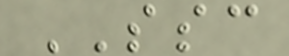SSC
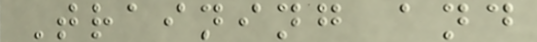Training and
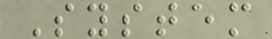System
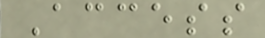Access
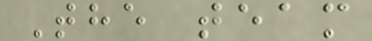The team
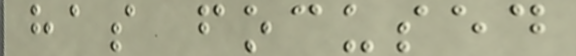has focused
